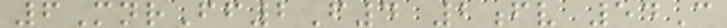6MnrFf2F4 2fv 54C
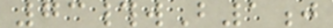73#wB1j
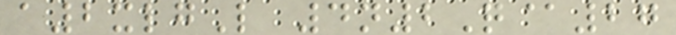a2xlgL 4n2Q@27
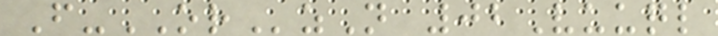F-ORzN 02Vuuql
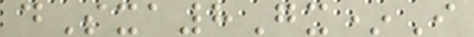dSxa8Gx*I
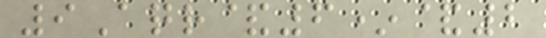9Aqr&6*&2
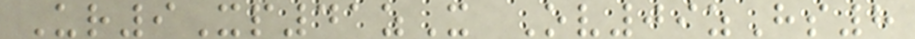Ur9Xp41zX Ov09zHs8
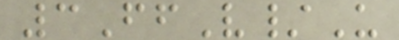3FfV/U
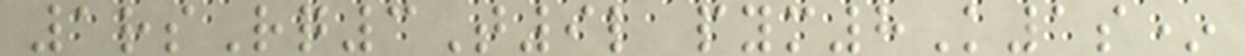1rsRq3T9l pym8K1s*
